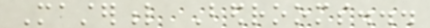Masterful Bedrooms...
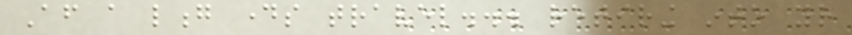After a long days travel... retiring into your
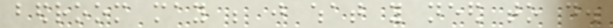bedroom may be just what you need to do.
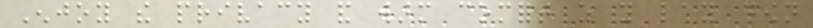Enjoy the privacy and warm comfort as you lay down
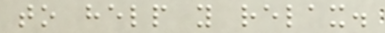to help you relax.
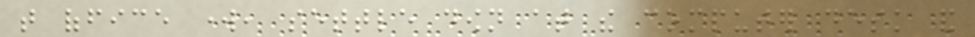that office work, settle down at the computer desk and
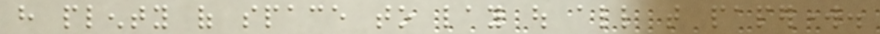have plenty of space to lay out all that paperwork.
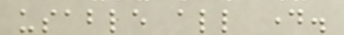usable all day.
